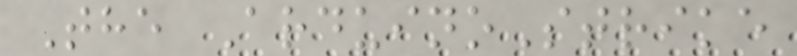The ArduinoStrike
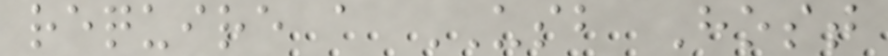require a USB Host
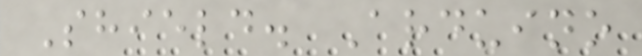Shield. Arduino
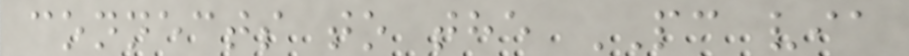connects to the PC via
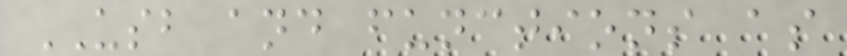USB and functions as
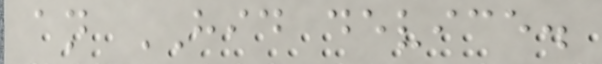an HID device.
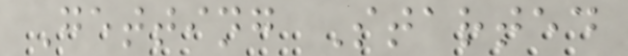Getting Started
